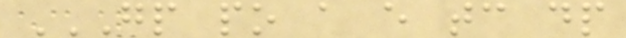GP PO A E TC DP
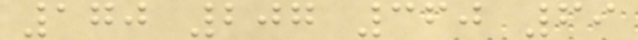170 207 360 69
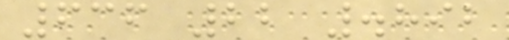636 22 .892
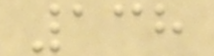138
